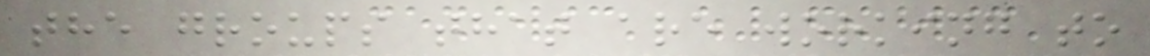the groups that are working to
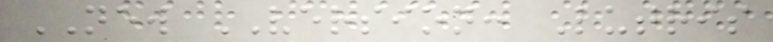NEW VERSION: Lutris
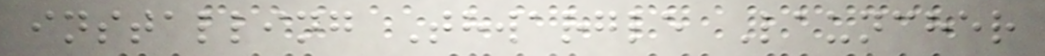installing Thwargle Launcher
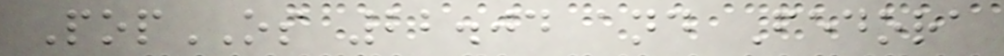PopOS 22.04 and Fedora
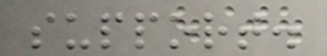support.
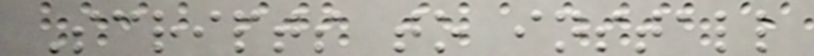Scripts to install
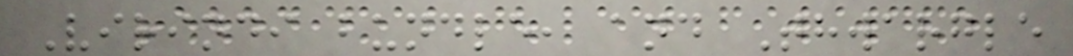Virindi bundle, and Thwargle
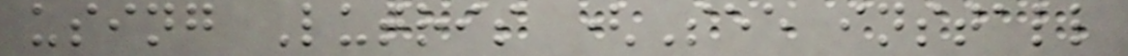using Lutris (See install
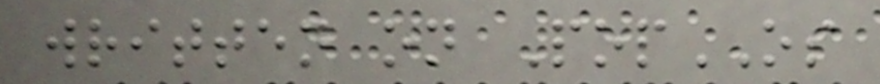written on PopOS
